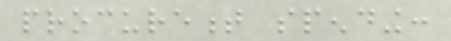procurement spending:
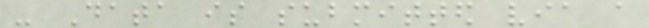- Data is submitted via a
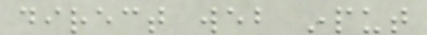direct web input
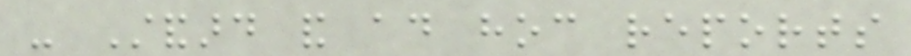- Standard and ad hoc reports
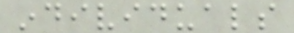individuals
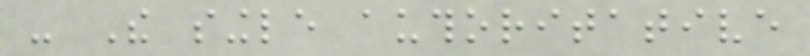- The single authoritative
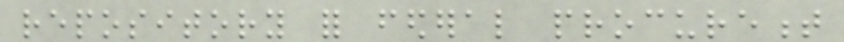repository for federal procurement
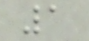1
